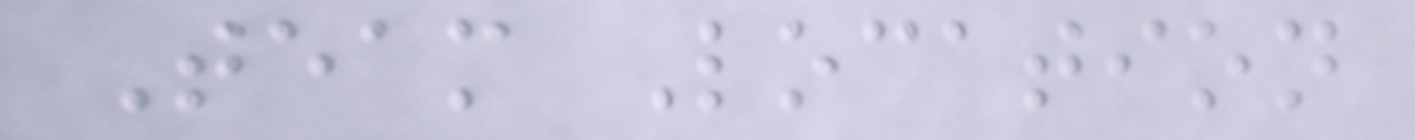Team Location
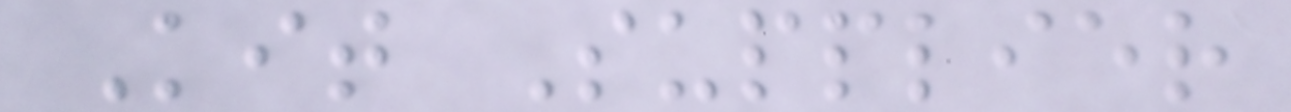Kit Supplier
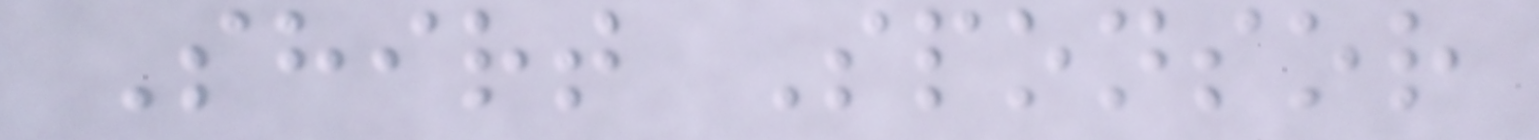Shirt Sponsor
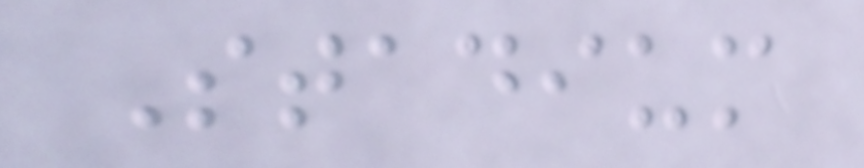Stadium
